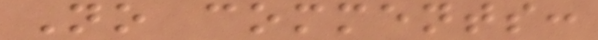No comments:
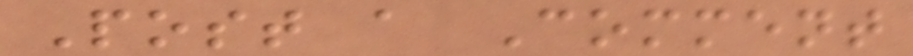Post a Comment
